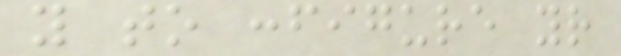you to configure your
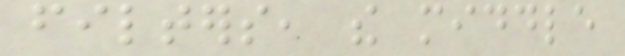filters, the middle
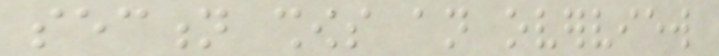section shows an overview
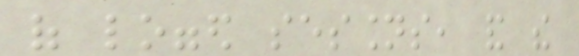of logged sessions, and the
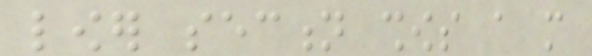lower section shows a more
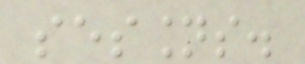sessions.
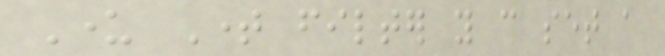Under Time filter you can set a
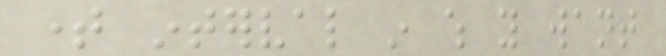time interval in which you want
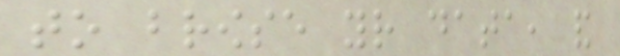to browse your data, and
